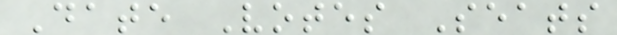Date Votes Seats
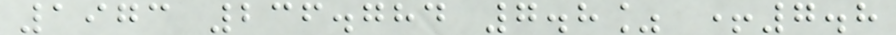1973 236.784 7.8% +7.8
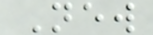New
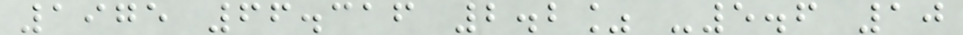1975 66.316 2.2% -5.6 10
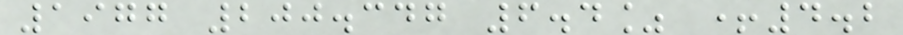1977 200.347 6.4% +4.2
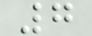7
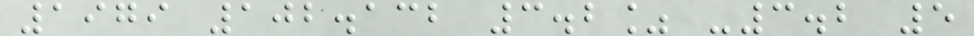1979 102.132 3.2% -3.2 5
